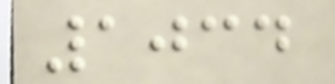1034
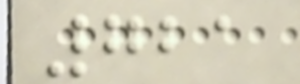721
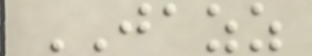JAZZ
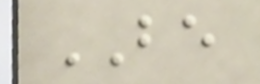BE
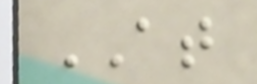AT
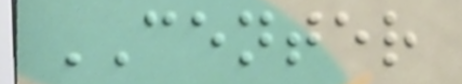CENTER
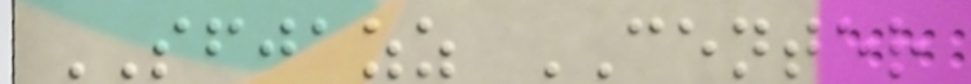SFJAZZ CENTER
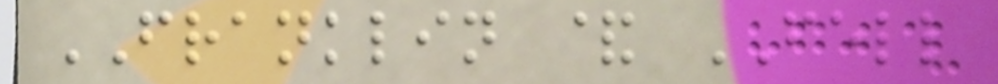FRANKLIN & FELL
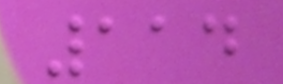114
